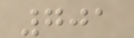701
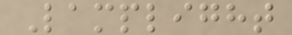Lamplight
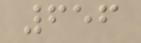656
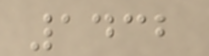1432
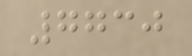7730
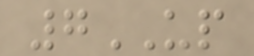7UP
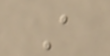A
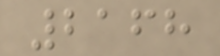2168
